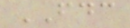FDC
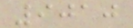9010
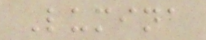Lumina
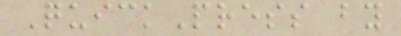QuickPress by
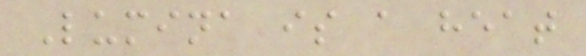Lumina is a heat
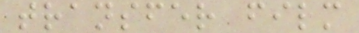transfer film
